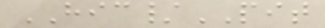HIC/PIT
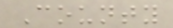County
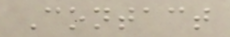Contact
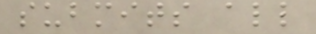submits all
